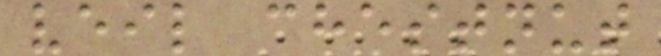veil chestnut
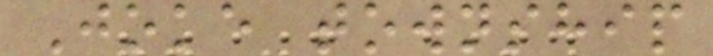Joke township
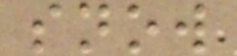snow
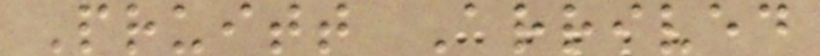Pruitt Arrived
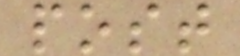post
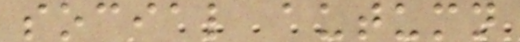social autumn
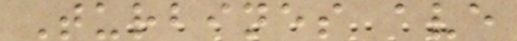Turbines ave
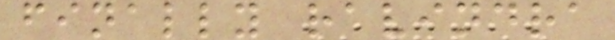finally ravindra
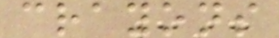crayons
